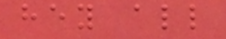hey all
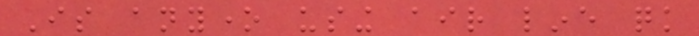Is anyone using air line quick
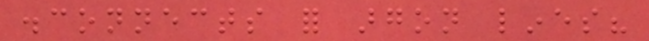disconnects for argon lines?
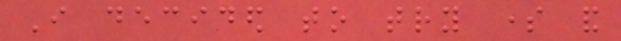I decided to try some and
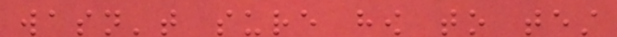wasn't sure how to test
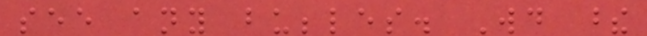see any bubbles. Would these
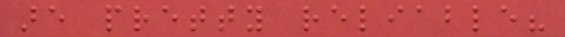are pretty reliable?
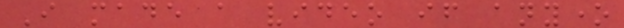I made a video if anyone
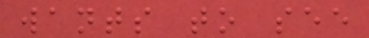wants to see
